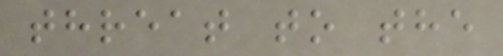threat to the
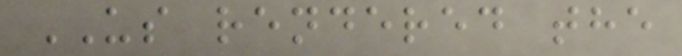US rendered the
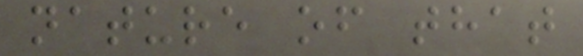nature of that
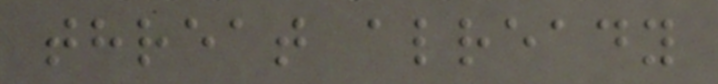threat already
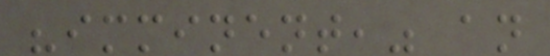"imminent," an
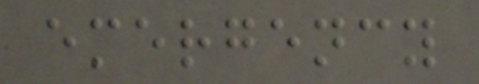emergency
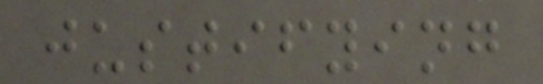justifying
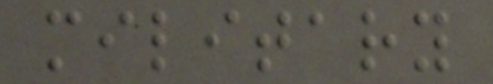military
